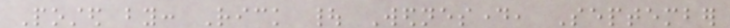Posted by: Rick | Wednesday, September
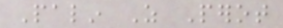Palin As Perot
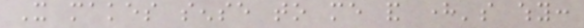It makes sense to me and here's why:
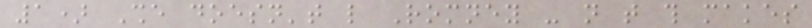1) She doesn't like Romney - not that this makes
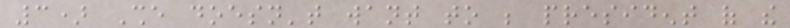3) She doesn't want to be president of the
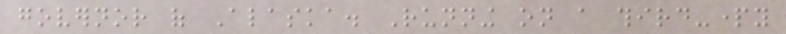governor of Alaska. Running on a third-party
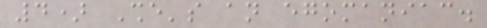4) She's an egomaniac.
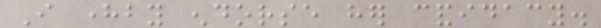I hereby endorse her candidacy.
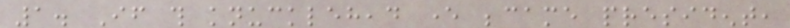1. If this knucklehead ever became president,
